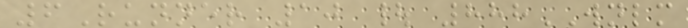6Runner 10 | 888WNLM
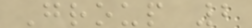Group 2
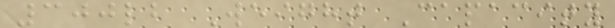300lb Weight Capacity
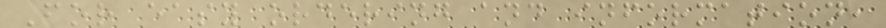For easy ordering and information,
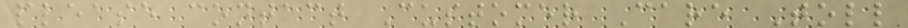please contact Customer Care Toll
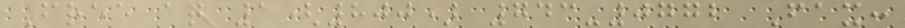Free at 1(800) 743-0772 Fax:
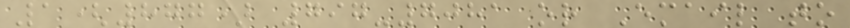1(877) 797-7081 or Email to
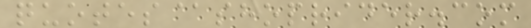quotes@shoprider.com
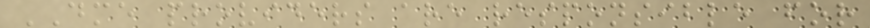DME providers are responsible for
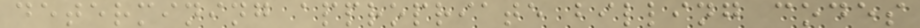determining appropriate billing codes
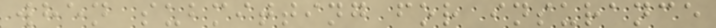when submitting for insurance
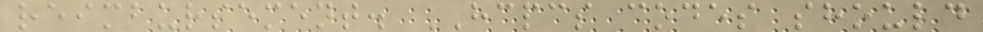reimbursement. HCPCS codes should
